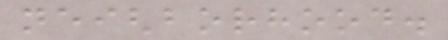neighborhood.
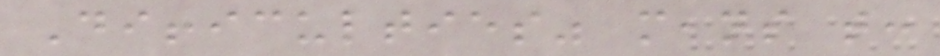Difficulties" means that:
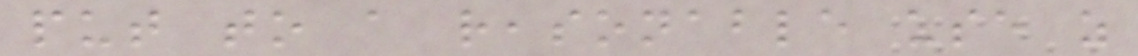put to a reasonable use as
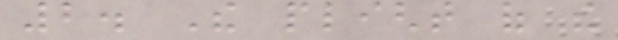2. The plight of the
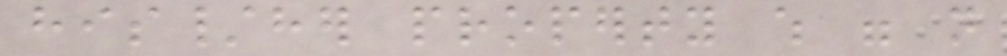his/her property which were not
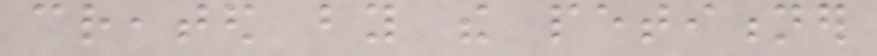created by the petitioner
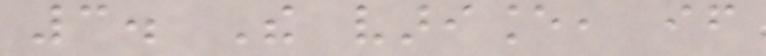3. The variance, if
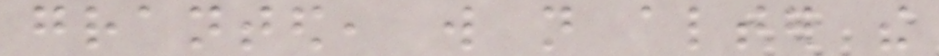granted, will not alter the
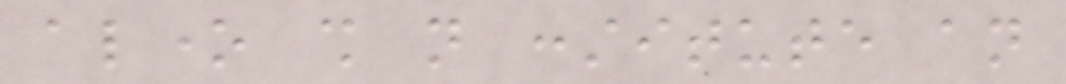alone shall not constitute an
